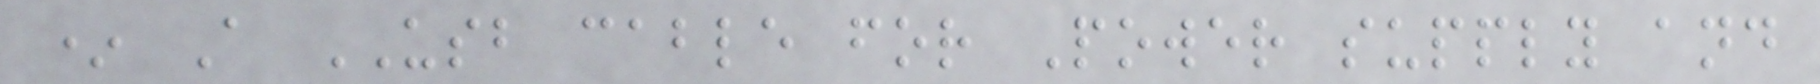* A USB cable for Power supply and
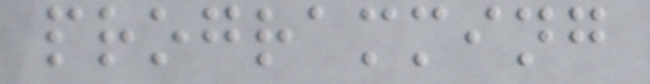programming
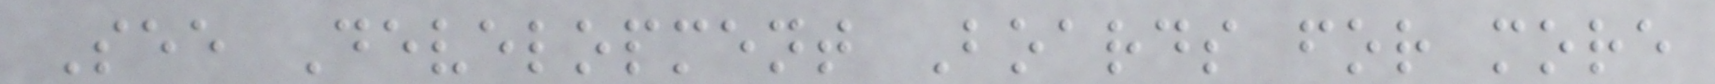See Development Boards for more
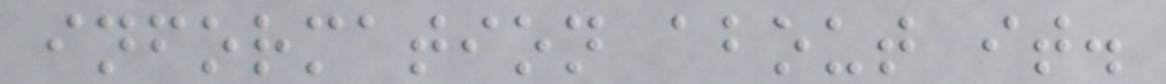information about it.
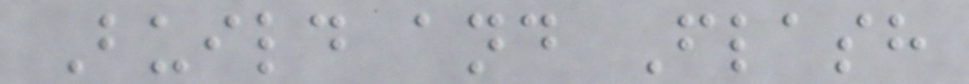Build and Flash
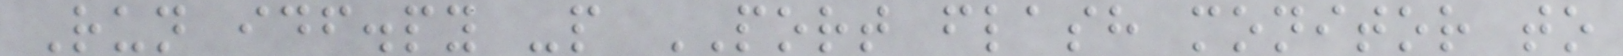Run idf.py -p PORT flash monitor to
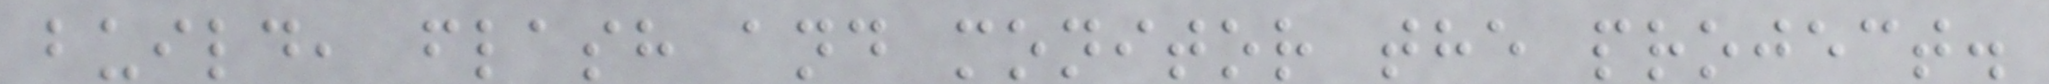build, flash and monitor the project.
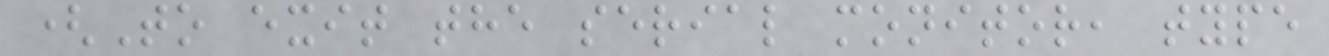(To exit the serial monitor, type
